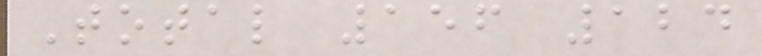Total 156 124
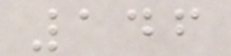146
